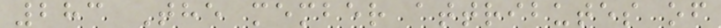283 The member attributes of
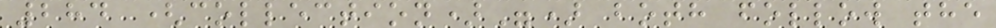284 (collection)") both follow the
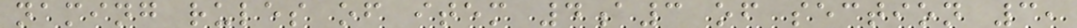naming rules of item 4a3 of section 3,
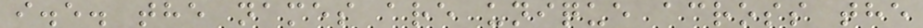i.e. the names are unique across the
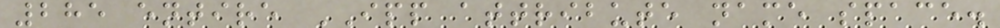285 entire IPP attribute name space.
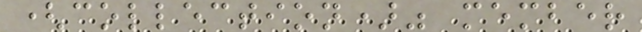(collection)" member
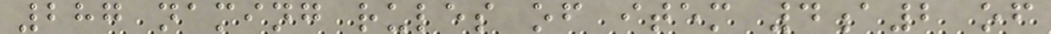287 naming rules of item 4a2 of
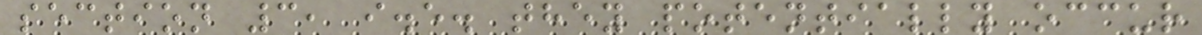section 3, i.e. they potentially occur
